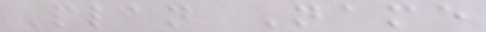Plan Name
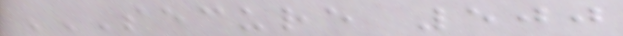SECURE 500
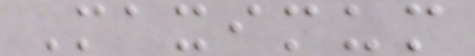Maximum
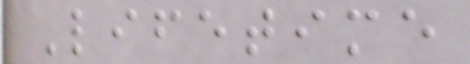Lifetime
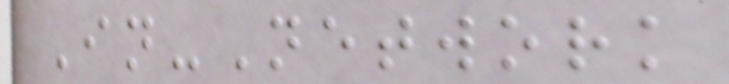In-Network
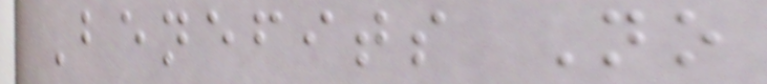Benefits No
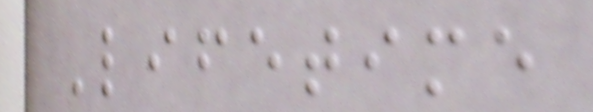Lifetime
